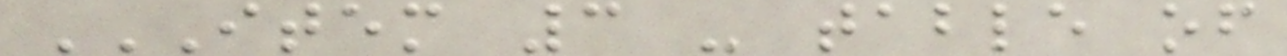ITEM 3 - TABLE OF
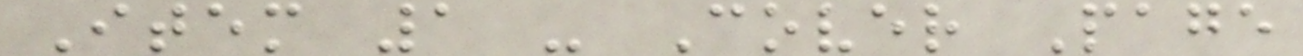Item 1 - Cover Page
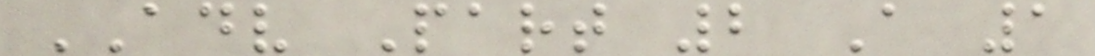ADV Part 2 A 1
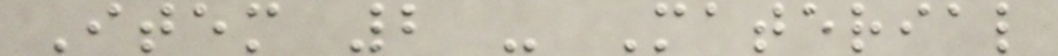Item 2 - Material
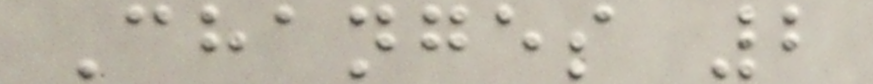Changes 2
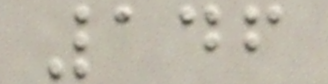146
